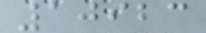10923
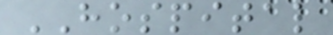HOSPITAL
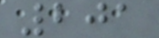201
